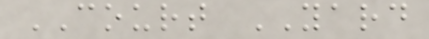COURT YARD
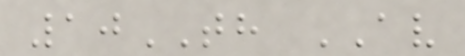10TH AV
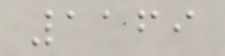1169
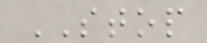STOP
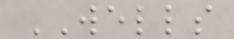WELLS
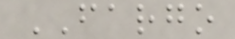FARGO
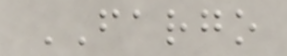FARGO
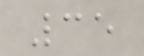35
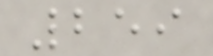259
